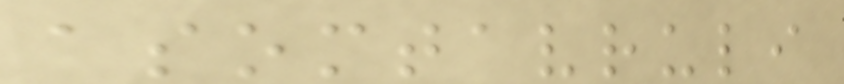asomtavruli
